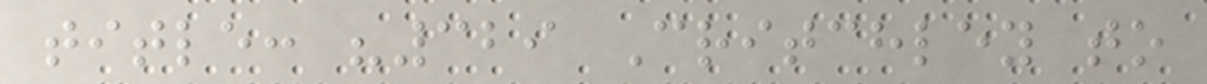title: "329 Critchley to
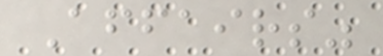Affairs"
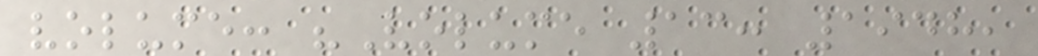volume: "Volume 13: 1948,
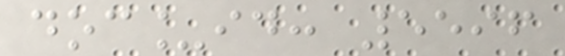doc_id: 5596
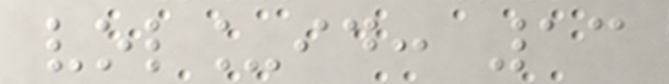vol_id: 13
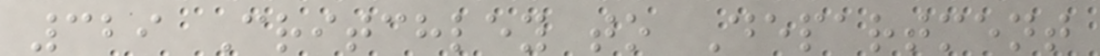329 Critchley to Department
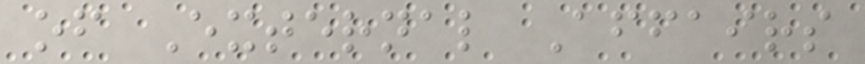of External Affairs
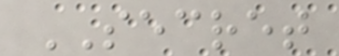SECRET
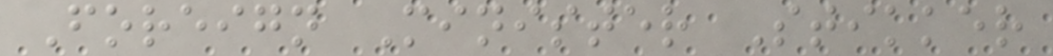Foreign Minister Stikker
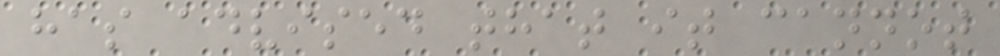has advised that it cannot
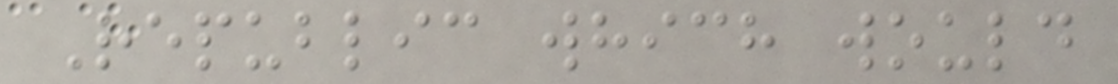Republic which would
